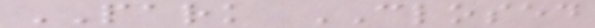PARK CLOSED
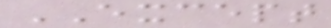EXCEPT
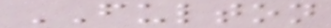FULTON
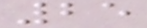25
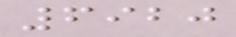6920
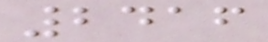2416
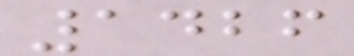1426
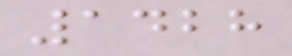1428
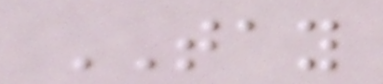TAY
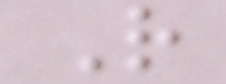R
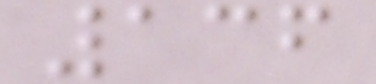136
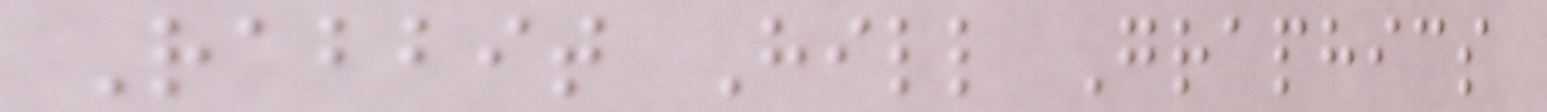Rabbit Hill Graphics
